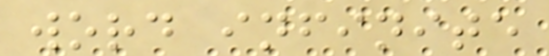word infinite
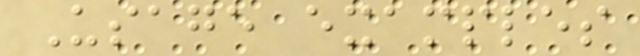Usage examples
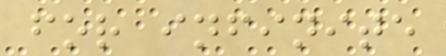for infinite
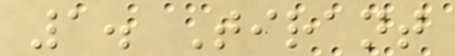1. Tirant
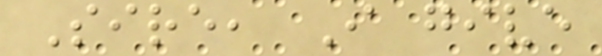Sire, I give
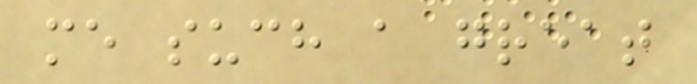me such a great
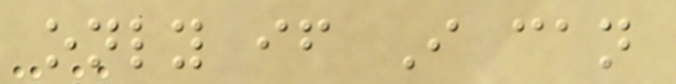only if I can
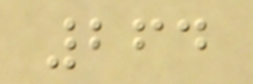264
